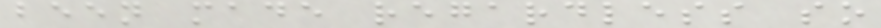been made regardless so
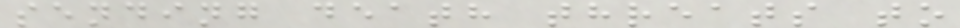sending death threats to
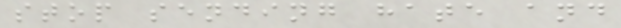stop sending hate and
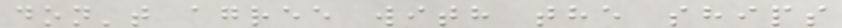don't agree with the ships
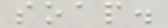soap.
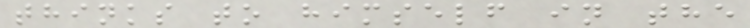thinks to himself in the
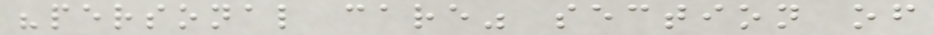"personal care" section of
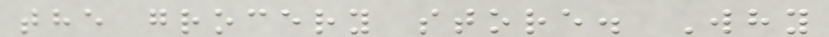the grocery store. Why
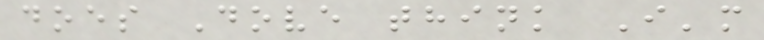does Dove think I'm
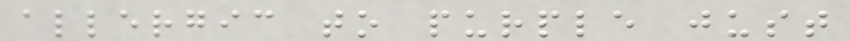allergic to purple just
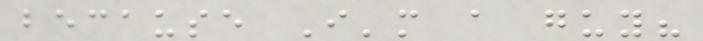because I'm a guy?
